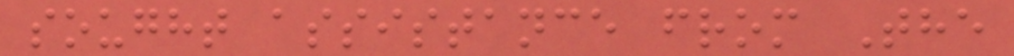sought assistance from The
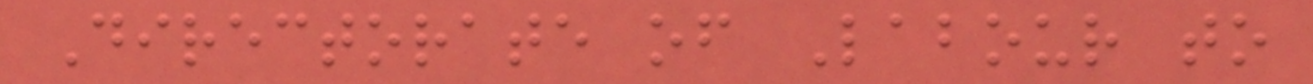Directorate of Labour to
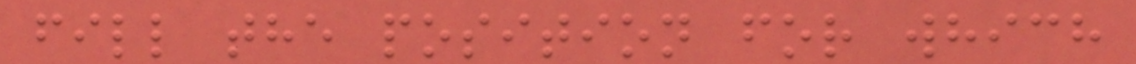fill the position for which
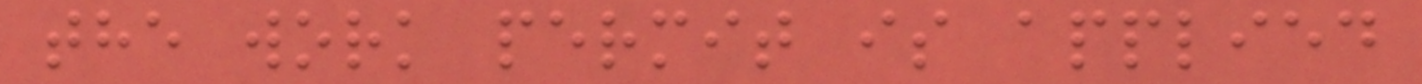the work permit is applied
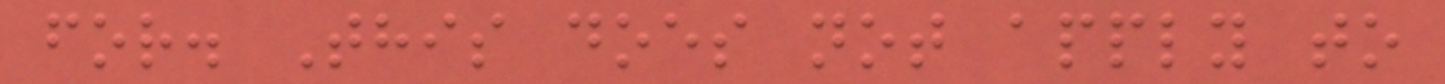for. This does not apply to
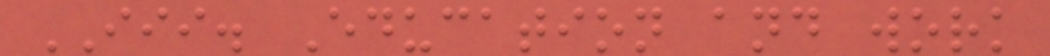III. Education and work
